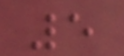5
